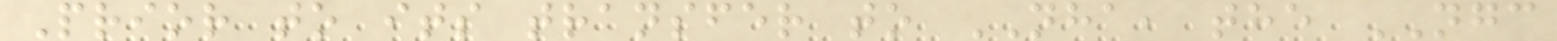Prior to its transfer to NHA, the NGC
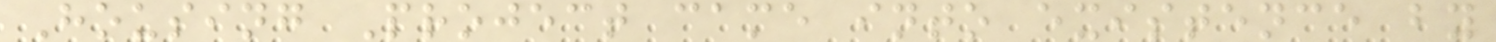Housing Project came into existence by
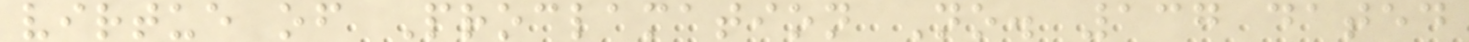virtue of Proclamation No. 137 dated
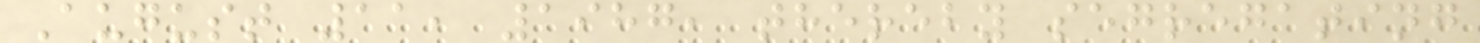August 11, 1987, thereby segregating
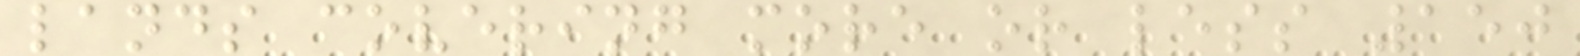lands covering more or less 150
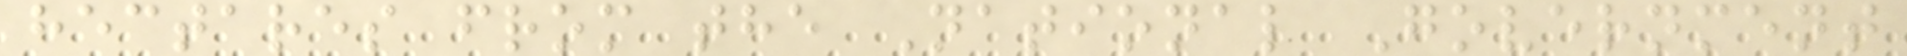hectares from the National Government
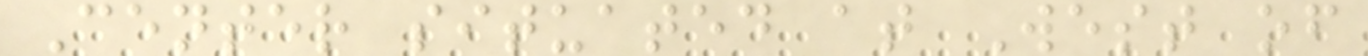Center situated at West of
